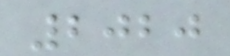2020
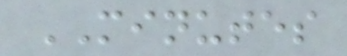MINUTES
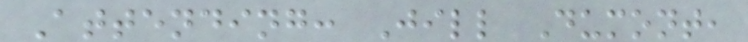Attending: Jill Dumont,
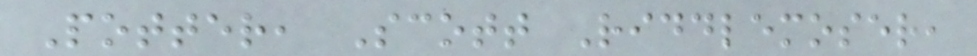Potter, Scott Riddlemoser,
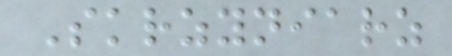Skrzyniarz
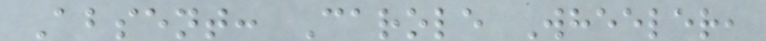Absent: Carole Wheeler,
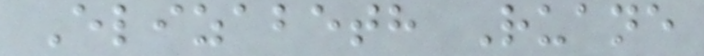Elizabeth Ruane
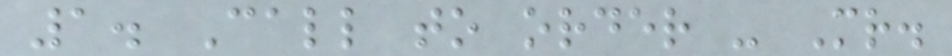1. Call to order - Mr.
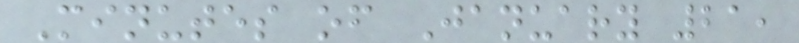Minutes of January 21,
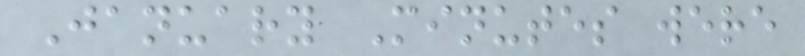January Minutes were
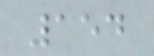154
